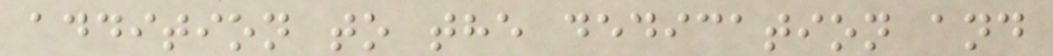addition to the dedication and
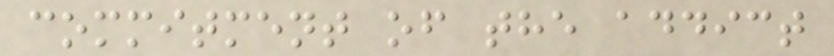commitment of the addict
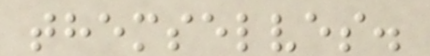themselves.
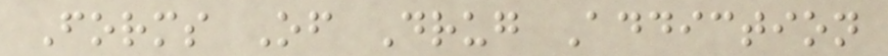Forms Of Drug Addiction
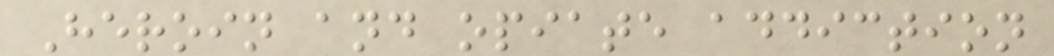Heroin and opiate addiction
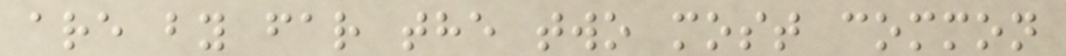are by far the two most common
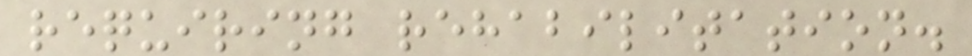requiring rehabilitation.
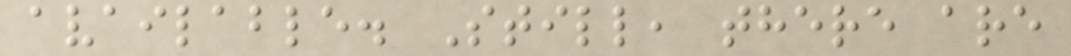available. Still, there are
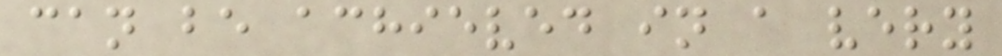can be achieved in a very
